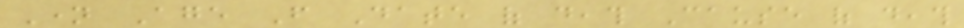Name Age From Date of death Cause of death
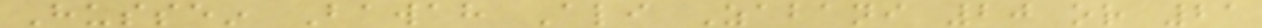Hussein Bawah Ali Zabani 20 or 21
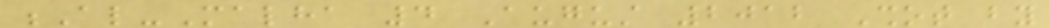Al-Malha 4 August 2012 Shot by
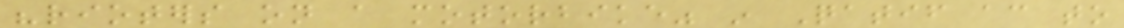"rioters on a motorbike" in Qatif according to
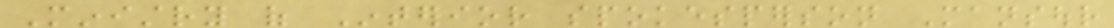Ministry of Interior spokesperson Mansour
